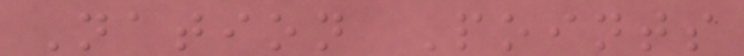Nation Points
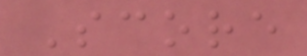Score
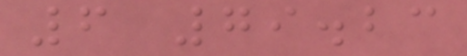6 79.23
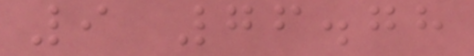9 76.78
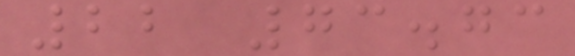22 73.73
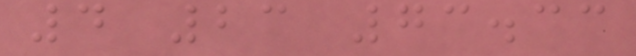4 23 73.33
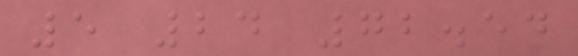5 24 72.54
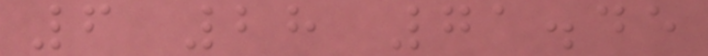6 28 71.45
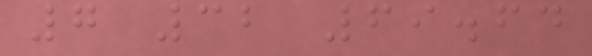7 32 69.64
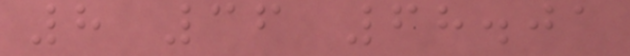8 36 68.01
